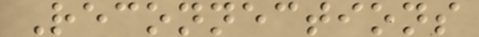Reconnections
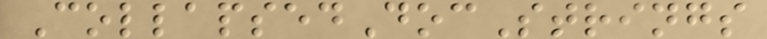CollapsedDocStrings
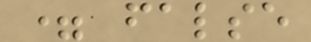= false
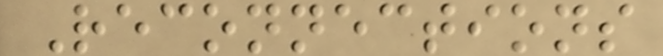Reconnections
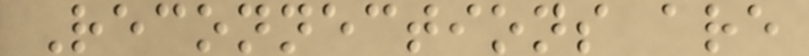Reconnections are
